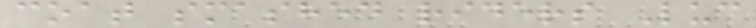coat smashed riders Luc
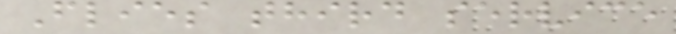Flies third service
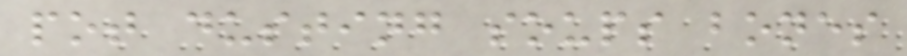pot dusting soups bones
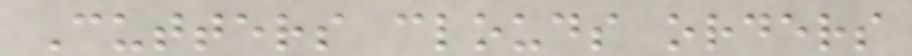Cutters clouds orders
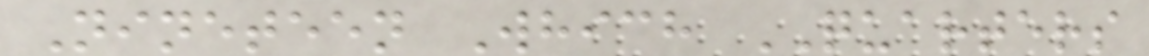Nineteen Which QUARTERS
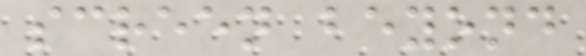screen beyond
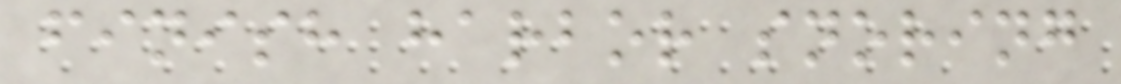finish harbor snoring
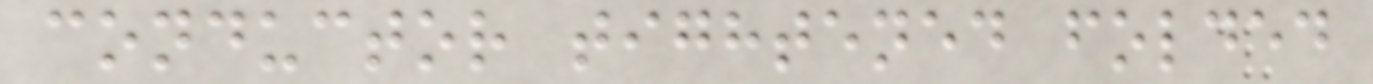conductor tightened folded
